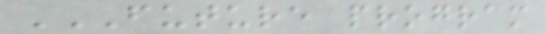FUTURE PROGRAM
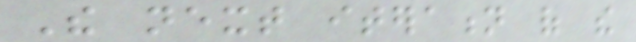The next iteration of the
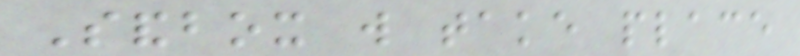Sandbox will take place
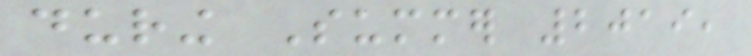during Summer 2019,
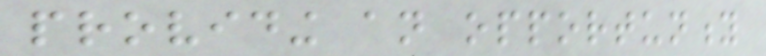providing an opportunity
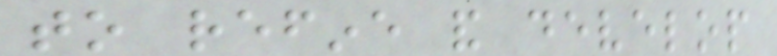to refine and develop
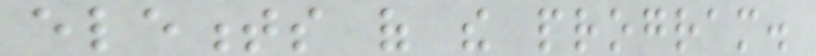elements of the program.
